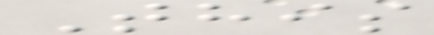This
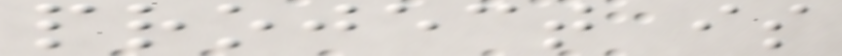project is
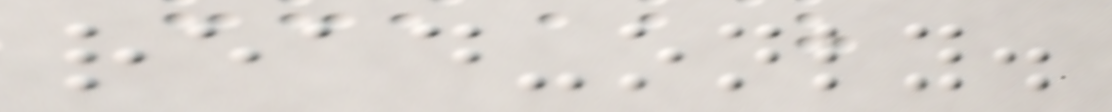read-only.
